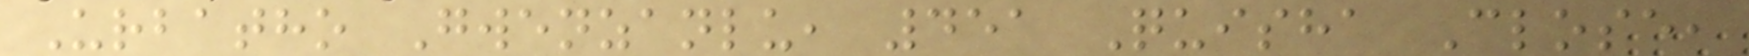Urbatho Gwenzanlu, 451 Quisha Close,
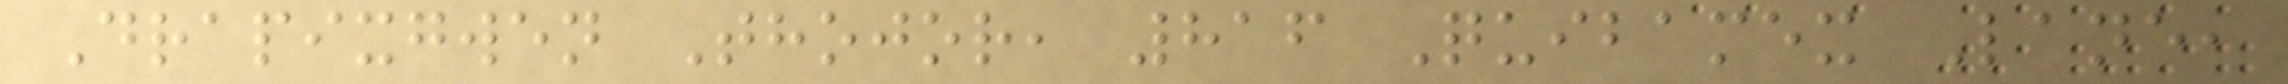Drapixgwen Thojor, 816 Quibamex Lane,
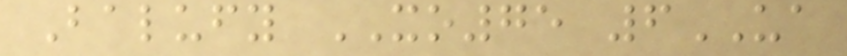Balufy XO75 6UA
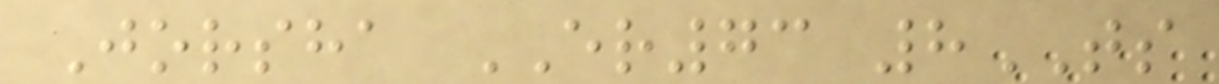Jorsha ER73 8TS
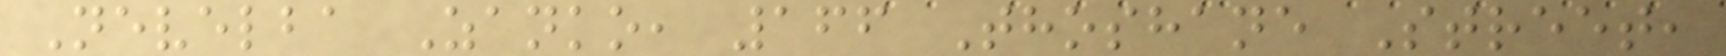Nevelba Zanko, 166 Thoshane Street,
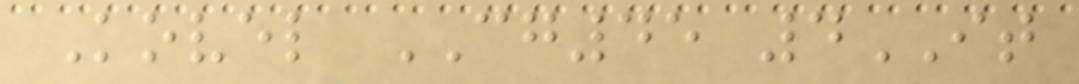Kovel CG45 4IT
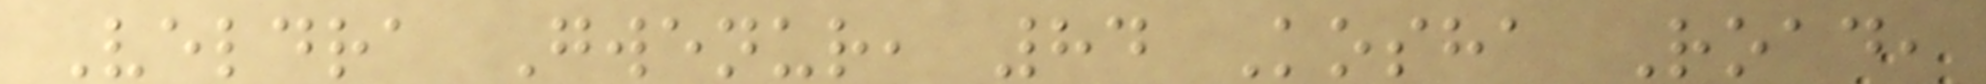Veldra Gwenur, 84 Kosha Road,
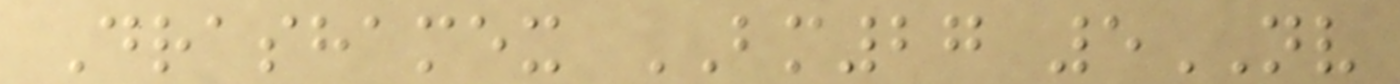Drashamex BM27 5NV
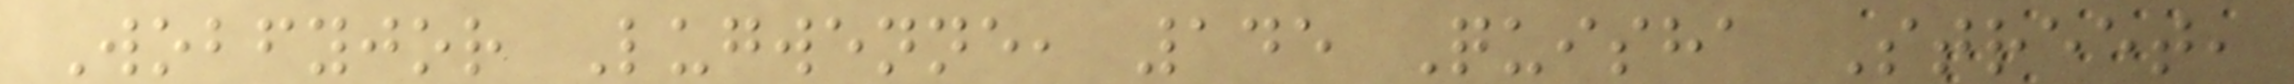Wobfyjor Lugwenne, 145 Quisha Street,
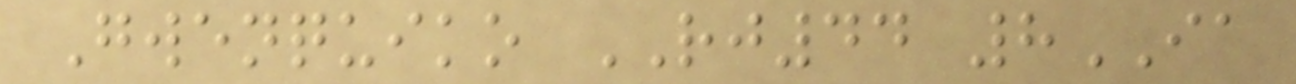Gwenquiko RJ44 8IA
